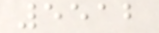5512
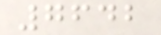7642
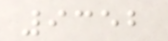9352
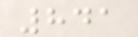841
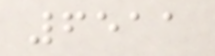6511
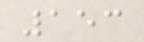153
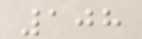108
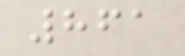861
